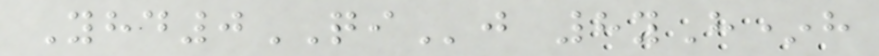Yhd0QIj 8yH*h
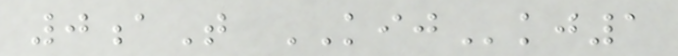0aT KIJkj1
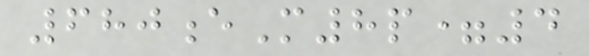680eM8p=4
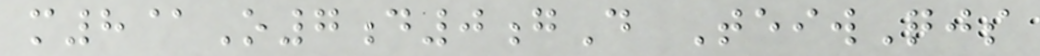m8@O7d0gD TeiwQjs
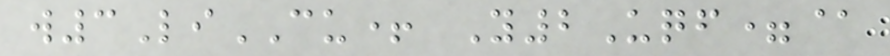w3LiCU+ Y2Uqf=@
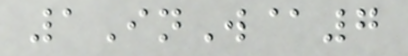1InW@7
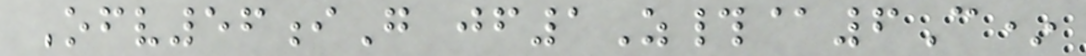Ofv56iG jf1Z#@6C*
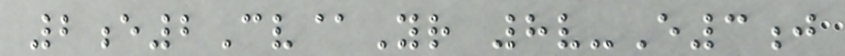2e2Cv@Yr 8v-E3j
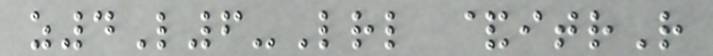z4L6-Lrl &itrR
